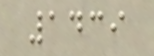1439
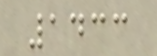1433
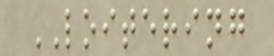LOITERING
